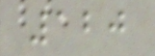120
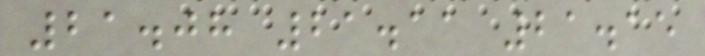21.08 21.11 21.15
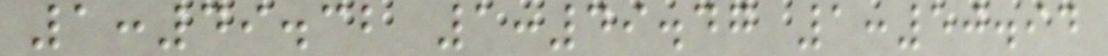1:49.32 1:49.47 1:50.94
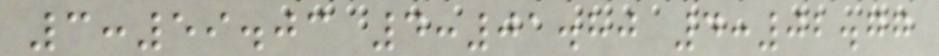3:59.03 4:01.80 4:02.77
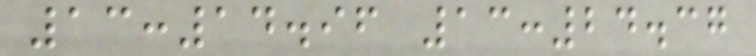13:14.96 13:24.37
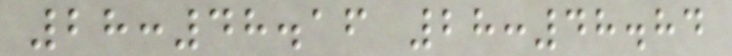28:48.16 28:48.84
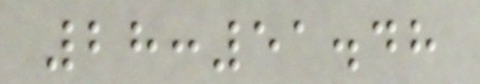28:51.48
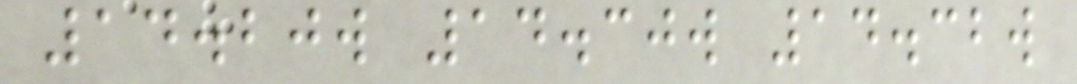14.20w 14.30w 14.32w
